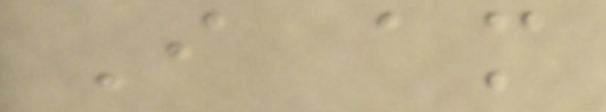I am
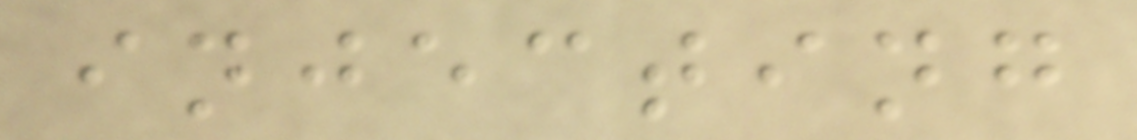injecting
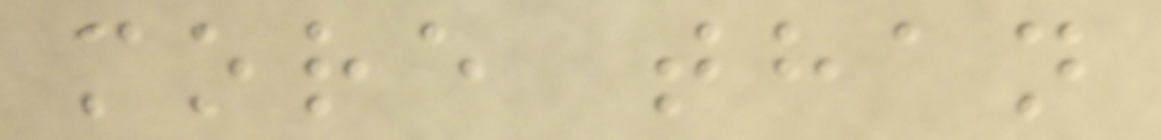more than
